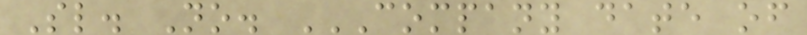Sl. No. COMPANY DATE OF
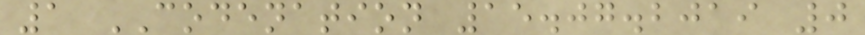1 CODENATION 15.07.2019 0
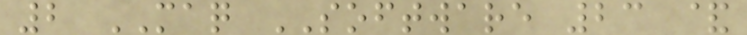2 MAQ SOFTWARE 23 &
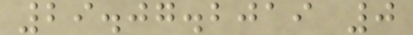29.07.2019 0
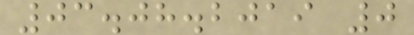03.08.2019 0
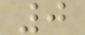0
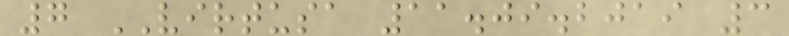7 VIRTUSA 11.09.2019 3
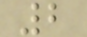2
